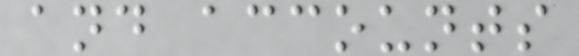and accounts
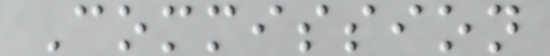Commission
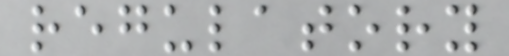regulatory
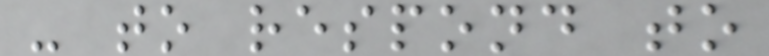- to respond to
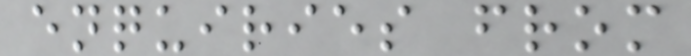enquiries from
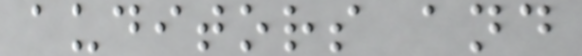auditors and
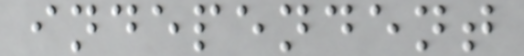independent
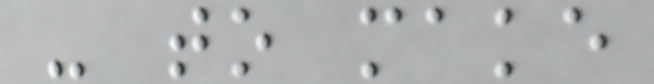- to make
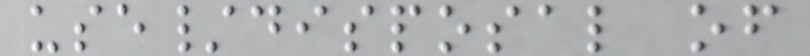use/disposal of
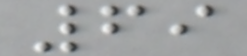69
